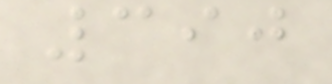390
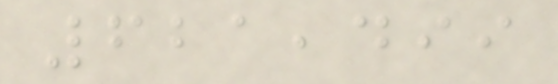621,499
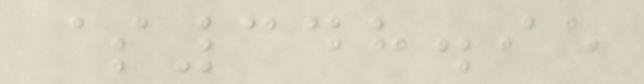$348.95
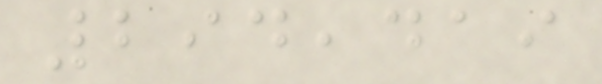294,419
